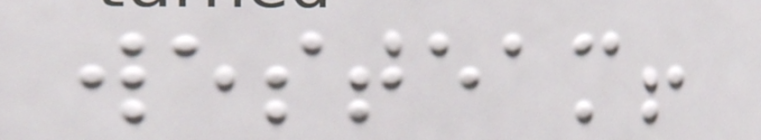westeam!
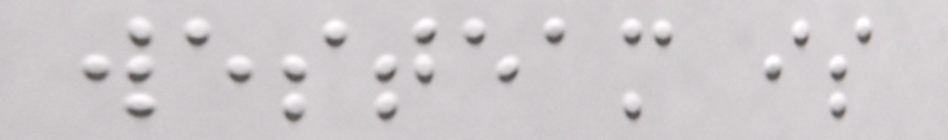westeam is
